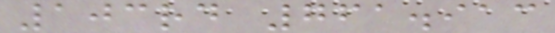103rd 761.913
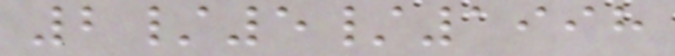2/5/1998
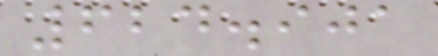624.901
